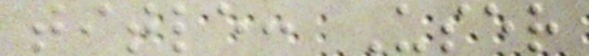title: User
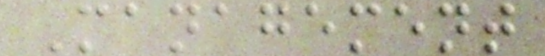Management
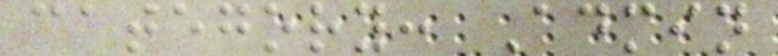category: Admin
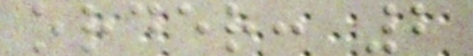order: 2
